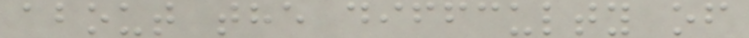about the diffculty of
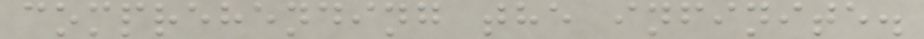comprehending the infinite.
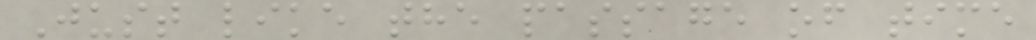Just like the passage of time
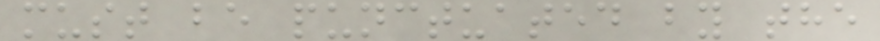must be punctuated by the
